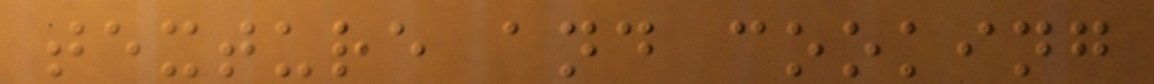texture and cooking
